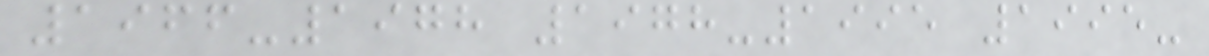1966-1978 1978-1995 1995-
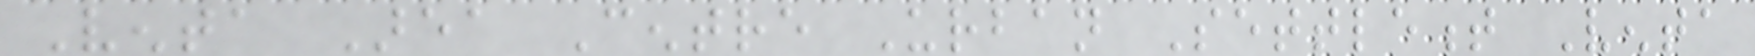Venta Area Centre Urban Settlement Venta
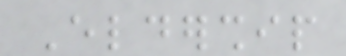Eldership
